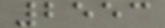2553
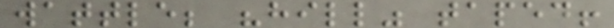wattle; "hill" taped!
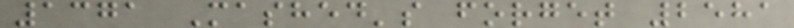1371 Mashed's forget 2581
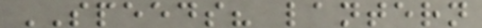SPEEDS? lantern
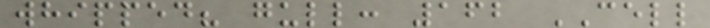whipped? gull: 162 CELL
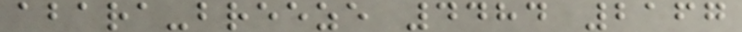abara-breeze 4484 2167
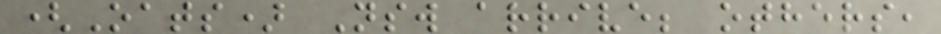(Oats) Nsw arrive; others,
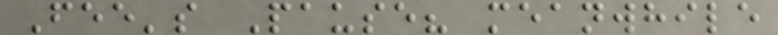Fee's Pause? meanwhile
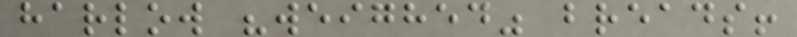harlow "weighed" breads!
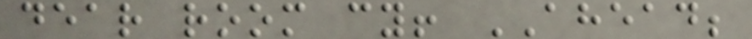dear room cy! AHEAD;
